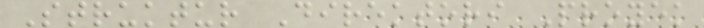Struktur Direktori Proyek
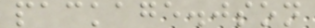package.json
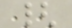{
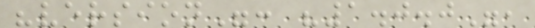"version": "1.0.0",
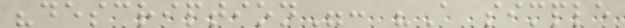"description": "A simple
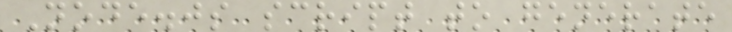Node.js script to generate
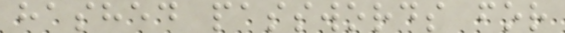hashed passwords for
